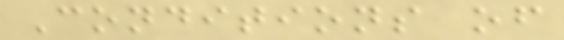Conditions of
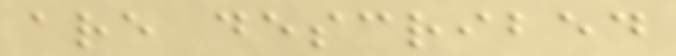are described
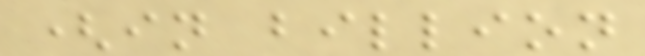(in billion
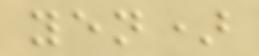yen)
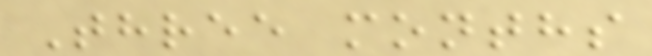Three months
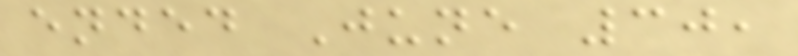ended June 30,
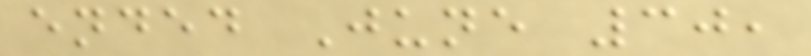ended June 30,
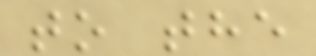to the
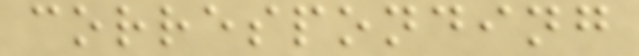corresponding
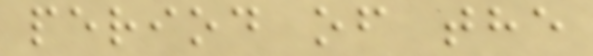period of the
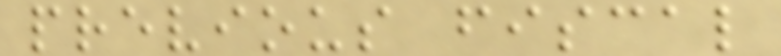previous fiscal
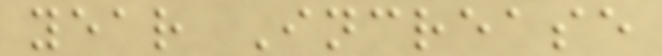year Increase
